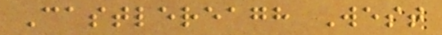Castlereagh West
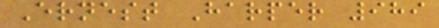Ernest Harper 989
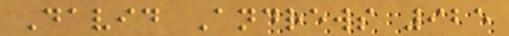David Andrews 925
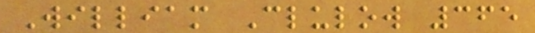William Clulow 365
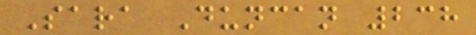Sara Duncan 238
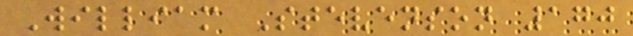William Stevenson 170
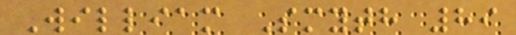William Smyth 89
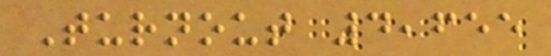Turnout 4,655
